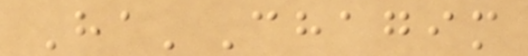Ha'Chagim
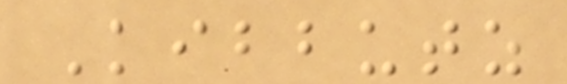Kibbutz
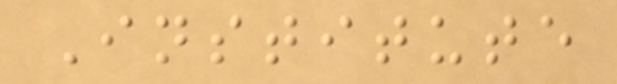Institute
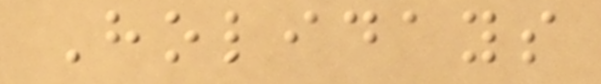Holidays
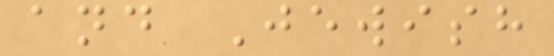and Jewish
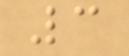3
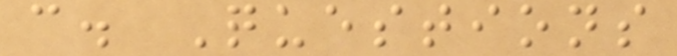c. Questions
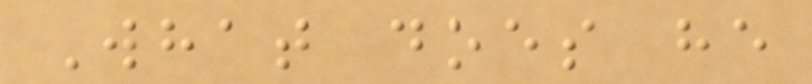What does he
